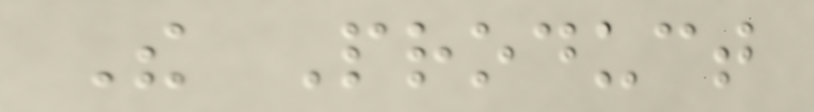The Product
